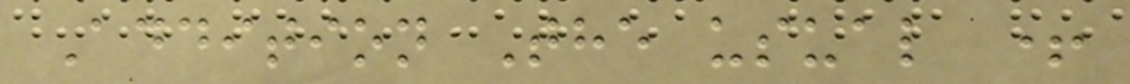Addition The usual +
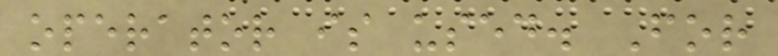operator is used. For
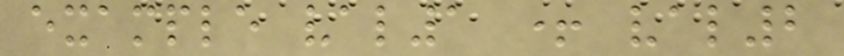example val1 + val2
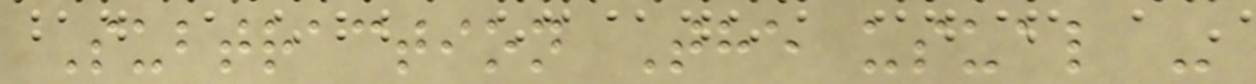Subtraction The usual -
